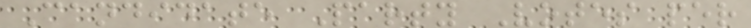Candidate Party Votes per
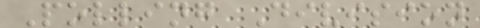Polling Division
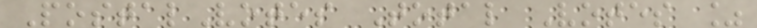PostalVotes Total Votes %
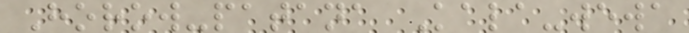Horow-patana Kala-wewa
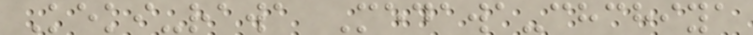Keki-rawa Medawa-chchiya
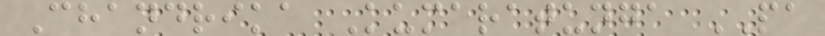Chandrika Kumaratunga PA
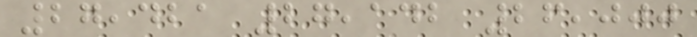27,421 27,142 26,000
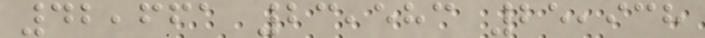42,661 23,583 25,938
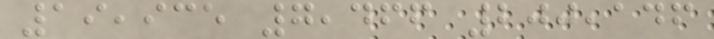19,935 7,466 200,146
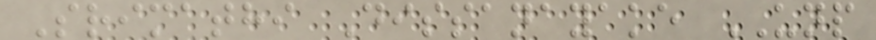Srimathi Dissanayake UNP
